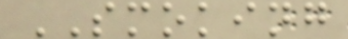SMOKING
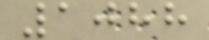1088
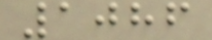1086
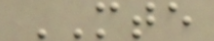MTE
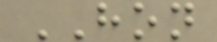HON
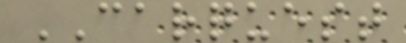CARQUEST
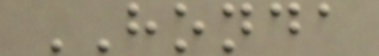HONDA
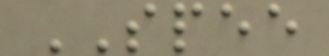SPEE
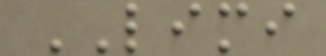LIMI
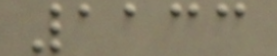1133
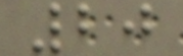20
